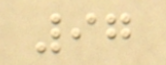97
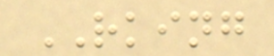RKING
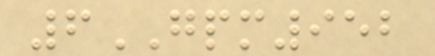6GPM952
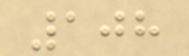108
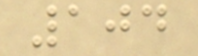104
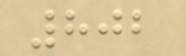802
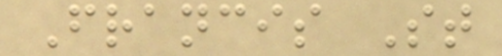Francis St
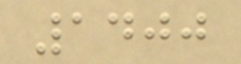1400
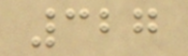327
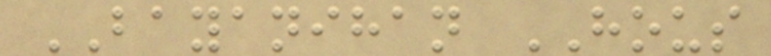BAYANIHAN HOUS
